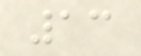13
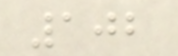102
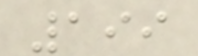199
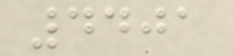4401
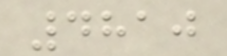4810
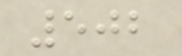502
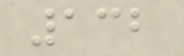132
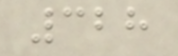328
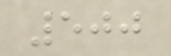500
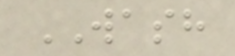WASH
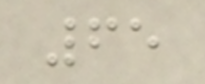65
